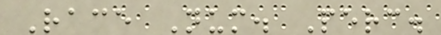Race Num. Perc.
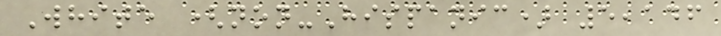White (non-Hispanic) 5,146
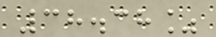38.38%
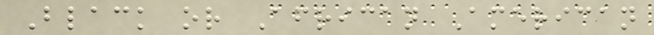Black or African American
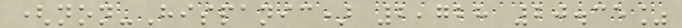(non-Hispanic) 2,728 20.35%
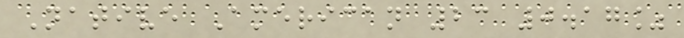Native American 23 0.17%
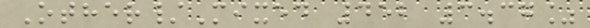Other/Mixed 452 3.37%
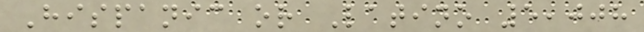Hispanic or Latino 5,008
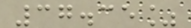37.35%
